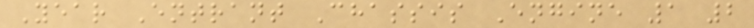Year Entrant Chassis Engine 1 2
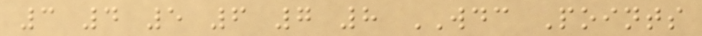3 4 5 6 7 8 WDC Points
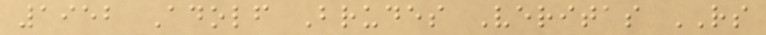1952 Adolf Brudes Veritas RS
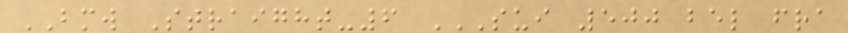BMW Straight-6 SUI 500 BEL FRA
